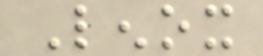Lenox
